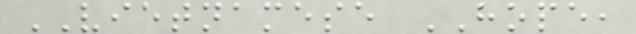VIETNAMESE HOPE,
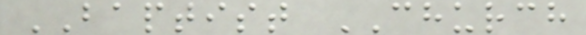BAPTIST CHURCH
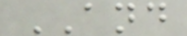AND
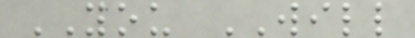YOU WILL
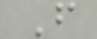F
